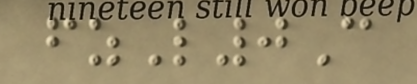fzL0C
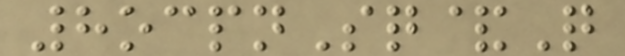8ocpnSq&Q
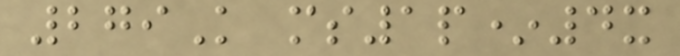279K ms1p*4x
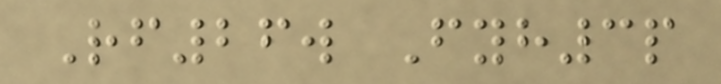Rf26w Fyh3p
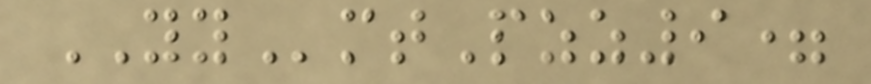YYmtPzz9=
